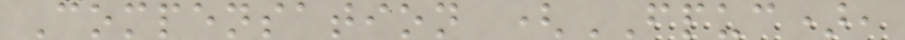Compensation (FPUC),
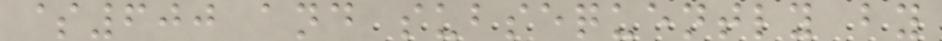$600 and subsequently by
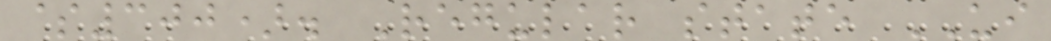$300). Regular state UI
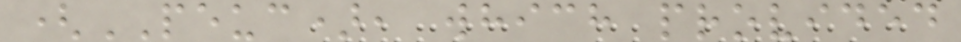(PEUC), which provided
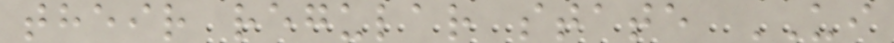their regular state UI
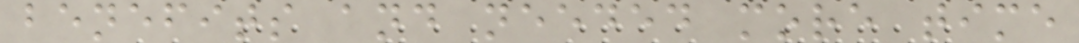benefits and needed more time
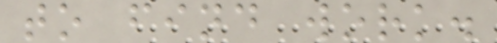to find work.
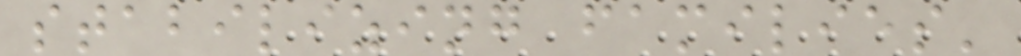stabilizing families'
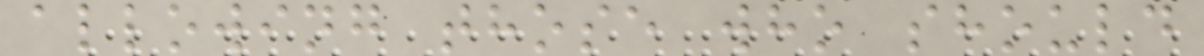allowing those who should
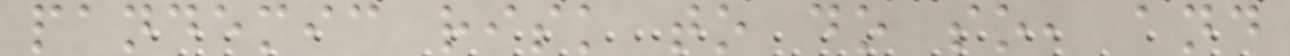pandemic risk to do so, and
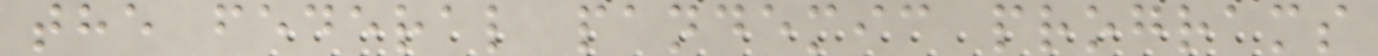the federal pandemic programs
